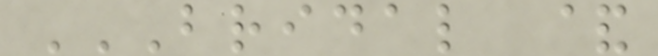BRIDAL &
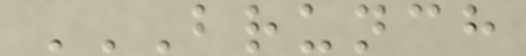BRUNCH
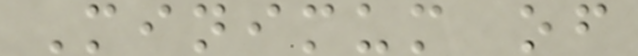Minimum of
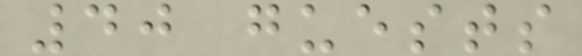40 guests
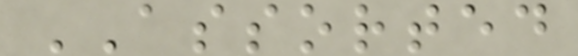ASSORTED
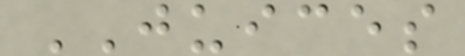JUICES
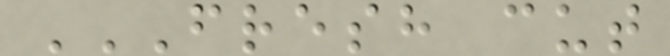FRESH CUT
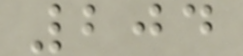204
